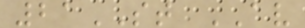21ST AV
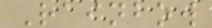Rainbow
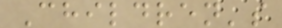Children's
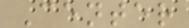Center
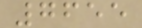7655
